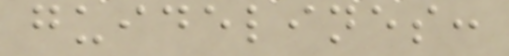guidelines:
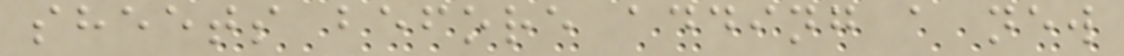sheets before adding a new
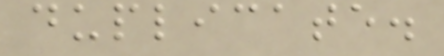duplicate.
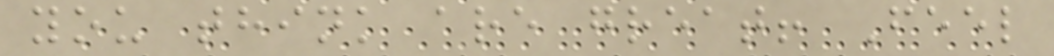you think are great! Feel
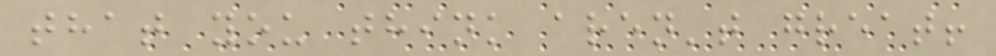that you think aren't great!
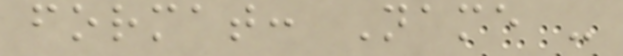format: Name -
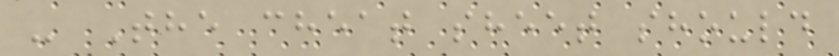- The cheat sheet should
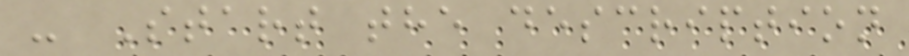- Start the description
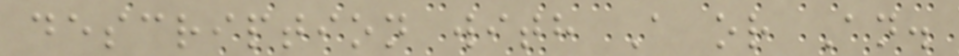description with A or An.
